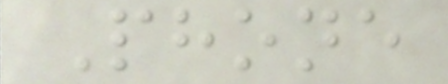Phone
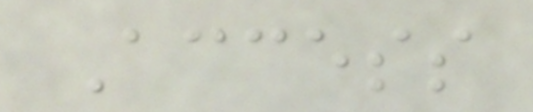Access
